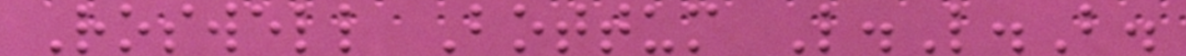Roswell Bottum L.L.B.
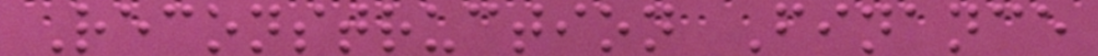Reconstruction Finance
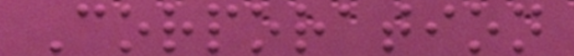Corporation
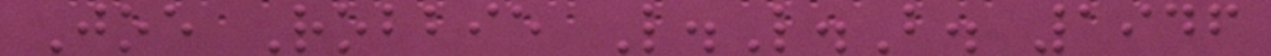Joe Robbie L.L.B. 1946
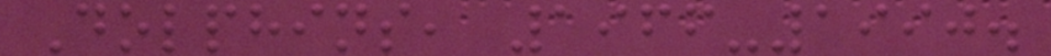Dolphins, 1966-1990.
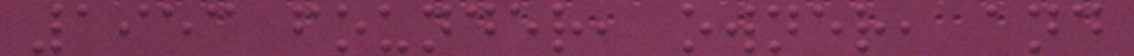1953 founder, owner, and
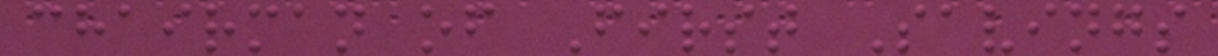chairman of First Savings
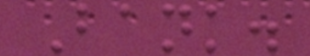Bank.
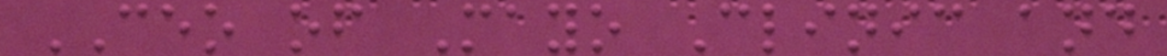CEO of Mayo Clinic and
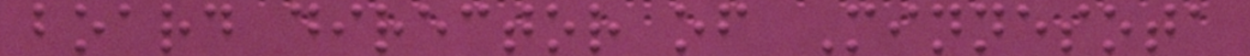board director of Minnesota
